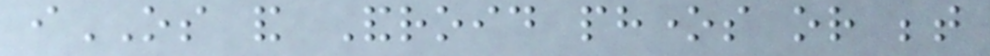iOS and Android phones or between
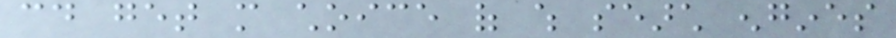could get more choice of which search engines
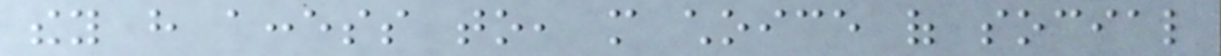they have access to, more choice of social
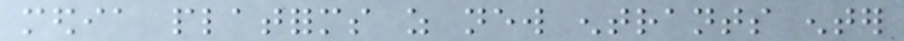media platforms as new entrants enter
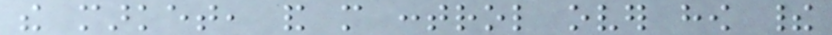the market, and more control over how their
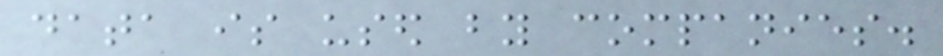data is used by companies.
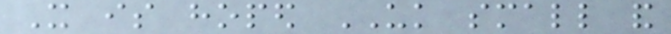It is hoped UK small and
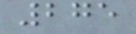275
